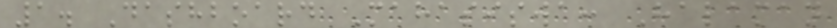1. Dashboard Mahasiswa: Halaman
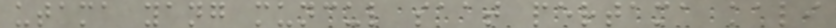utama yang muncul saat pertama kali
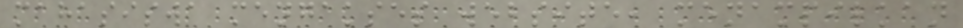mahasiswa mengakses website, menampilkan
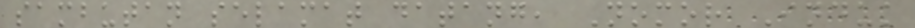sambutan selamat datang, Nomor Induk
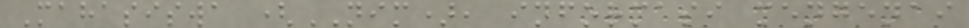Mahasiswa (NIM), informasi mengenai
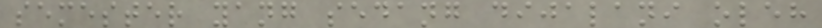semester yang sedang dijalani oleh
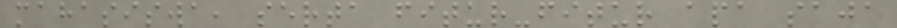mahasiswa, serta fitur-fitur apa saja
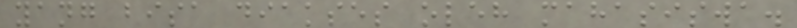yang bisa diakses oleh mahasiswa.
